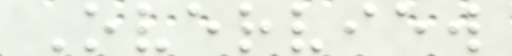Overview
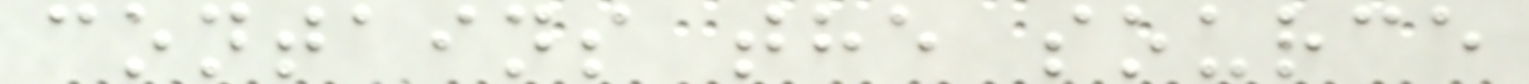contains the source
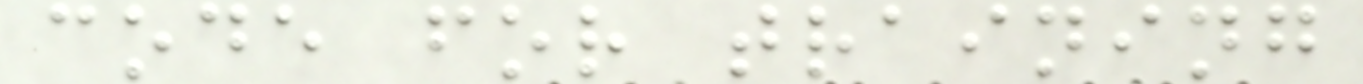code for training
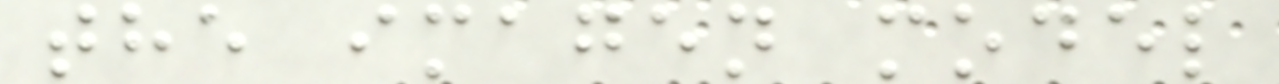the imagen model
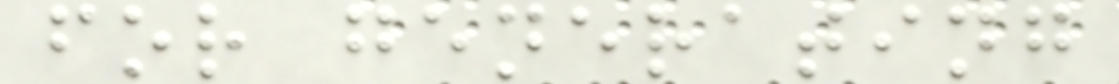for generating
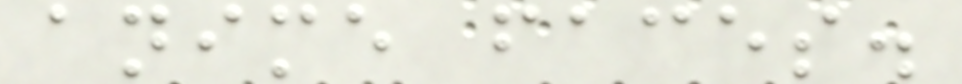anime faces.
